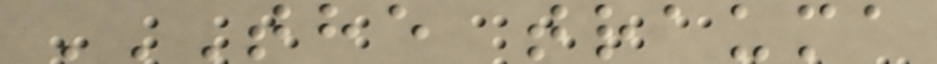THE TRAUMA
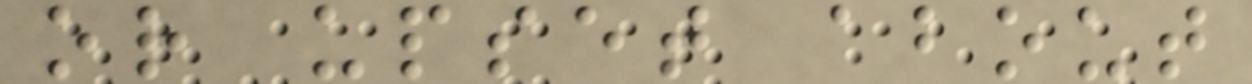or upset about
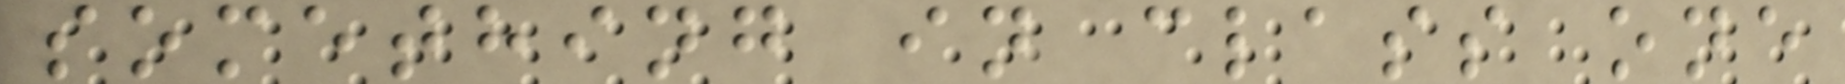something in class one
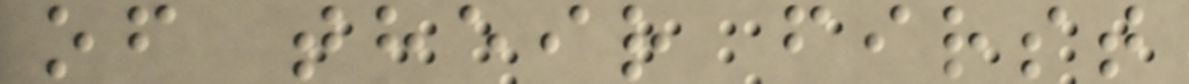of their first
